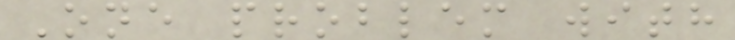One problem with
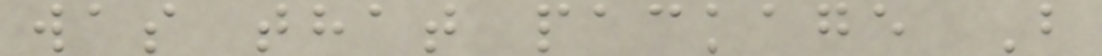was that package B
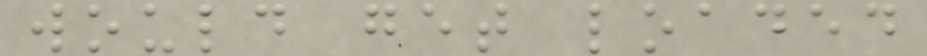would get loaded
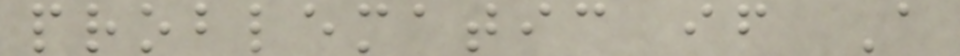problematic if A
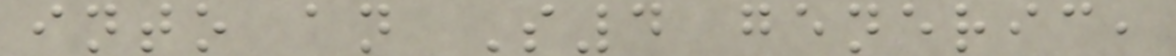into an S4 generic,
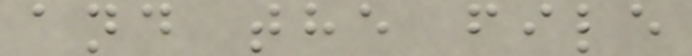and the file
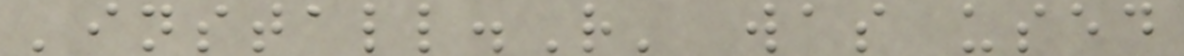'install.R' was used
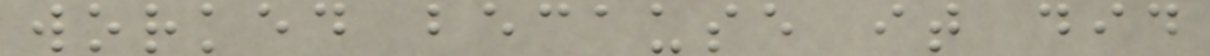worked because it did
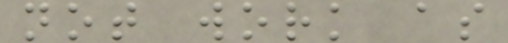not work as
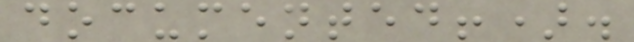documented!).
